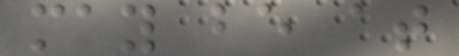may be at
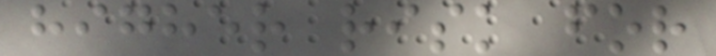higher risk for
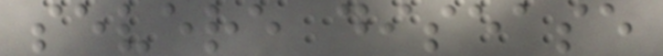severe disease
